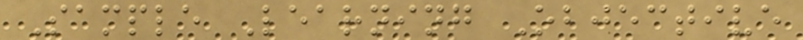Sample Learning Objective
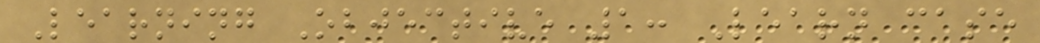Learning Objective 1: Learn case
